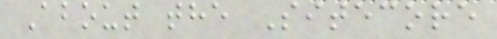About the Sitecore
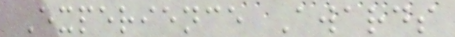Experience Awards
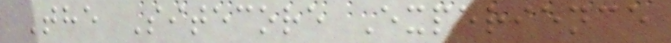The Sitecore Experience
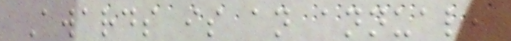Awards is an annual,
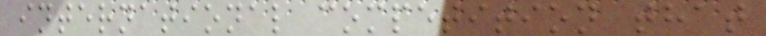international competition that
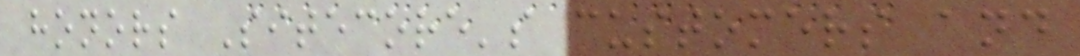honors Sitecore's customers and
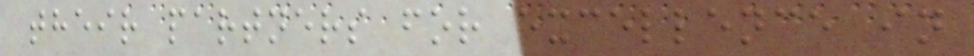their partners for excellence in
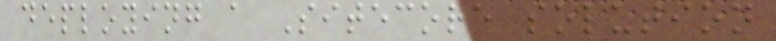deploying a Sitecore solution
